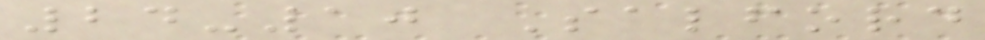24-10 Salford
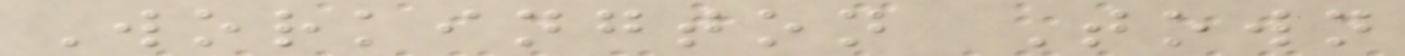Workington Town
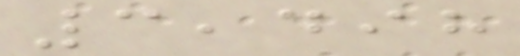3,498
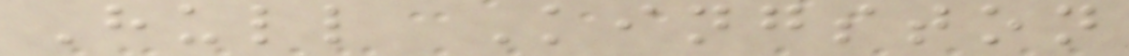Hull Kingston
